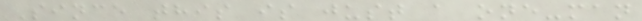Since this is just a one-man
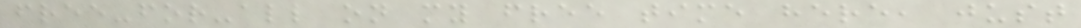free-for-all on my free time here, just
